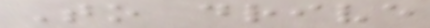To drive
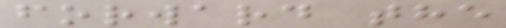forward the
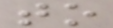to
